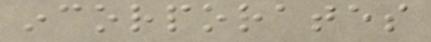incorporates
